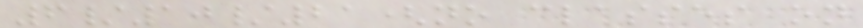6/10/21(no classes on
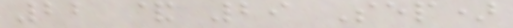22 & 29 Sep)
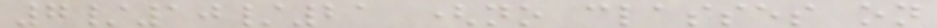7/10/21 (no classes on
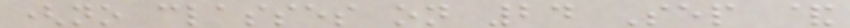(no classes on 24 Sep &
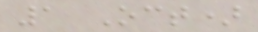1 Oct)
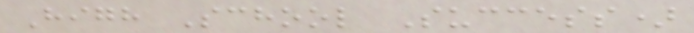High School Success)
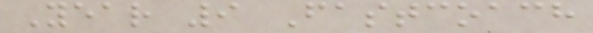Year 9 Fastcoach
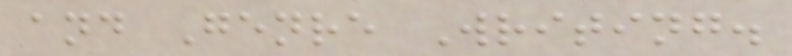and Genre Writing.
